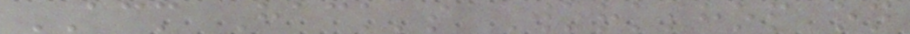ACM Hack's Workshop on
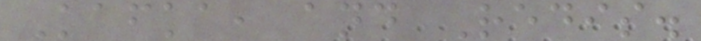Kafka, and Redis.
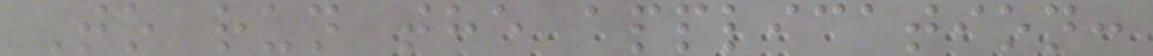To run the application:
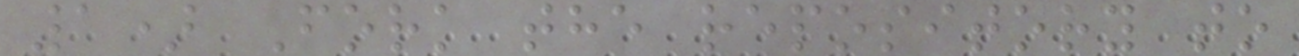1) Fork the repository to
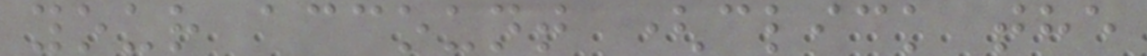your account (click the
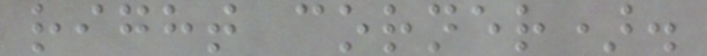right corner).
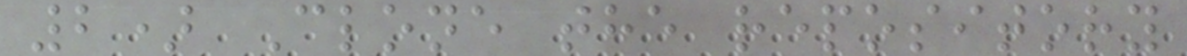2) Clone the repository
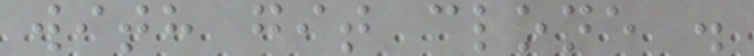with git clone .
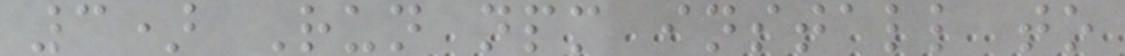3) Run npm install to
